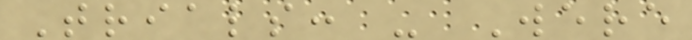Trials: - Were
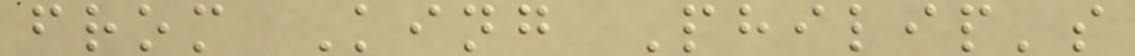from King Philip's
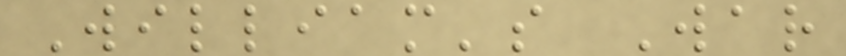William's War
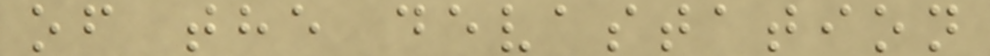of the devastation
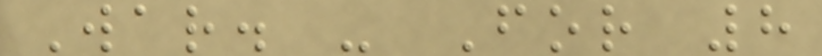War. - For 8
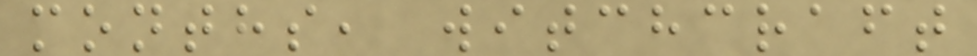months, witchcraft
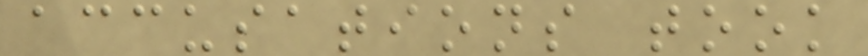accusations took
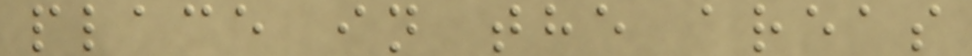place in the areas
